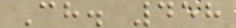Ch. 458
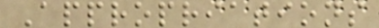Appropriations
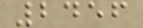2456
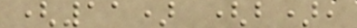(11) (b),
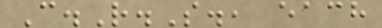C.R.S., each
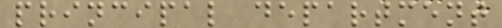principal department
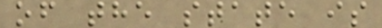of the state is
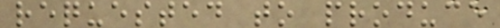requested to produce
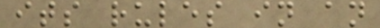its rules in an
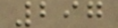297
